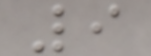9
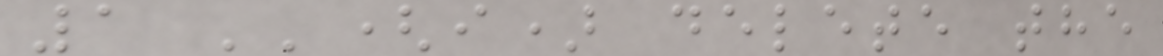1 ''(i) delete the
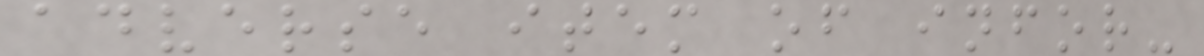adverse item of infor-
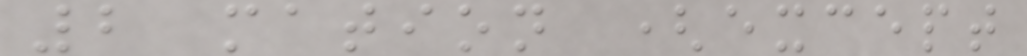2 mation (except
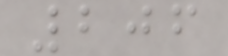206
